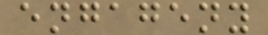engageny
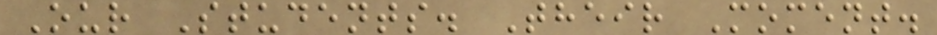Our Students. Their Moment.
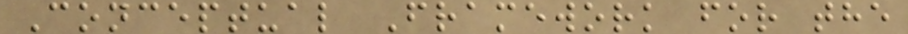Conceptual Framework for the
